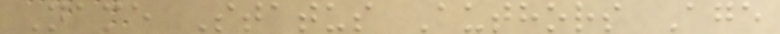Name Status Authors Age
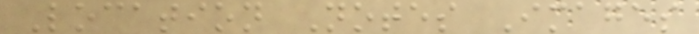Location Notes Images
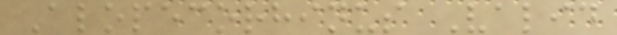Alopecorhinus Valid
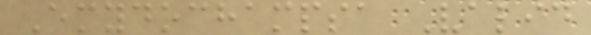Emydochampsa Valid
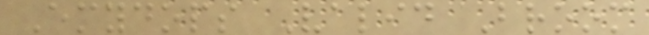Emydops Valid Broom
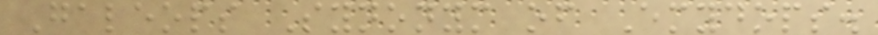Galeops Synonym of Emydops.
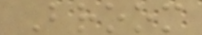Broom
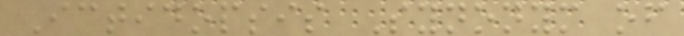Ictidopsis Synonym of
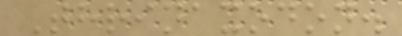Thrinaxodon.
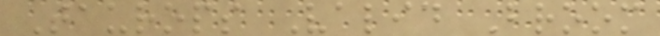Taurops Valid Broom
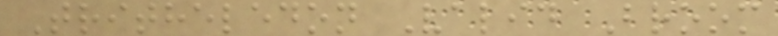Tritheledon Valid Broom
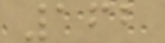162
